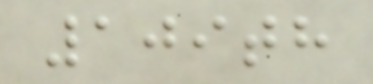109th
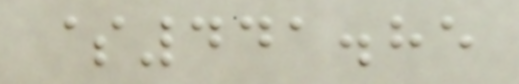$441.85
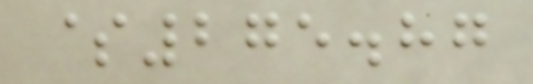$275.87
